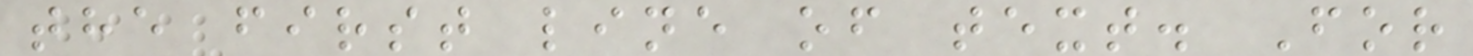the first line of text. For
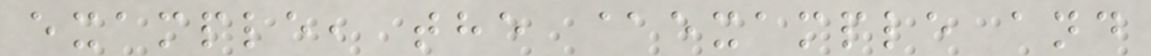example, the @example and
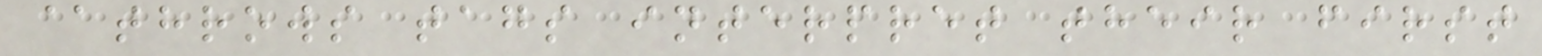@throws tags interpret their first
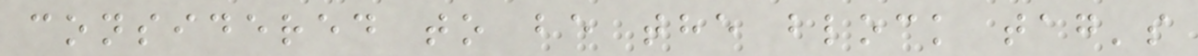considered to be the block tag's
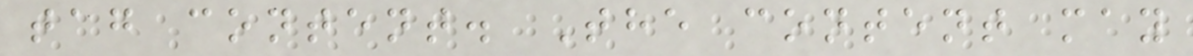tag content. The content may
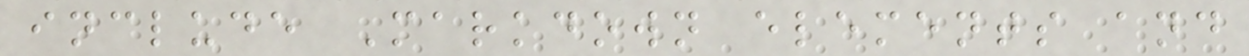include Markdown elements and
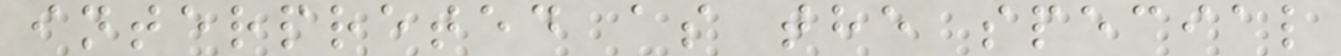interpreted as the special
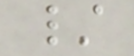/
